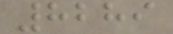8289
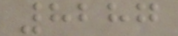8287
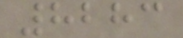8283
